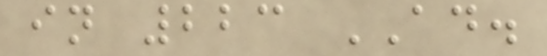in 223 AD.
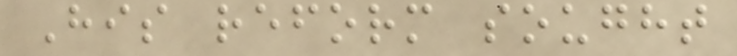His reform sought
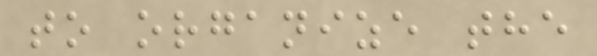to organize the
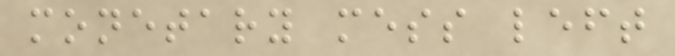monetary mess left
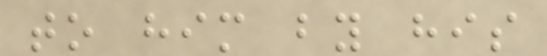to him by his
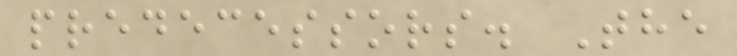predecessors. The
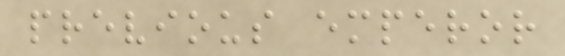previous emperor
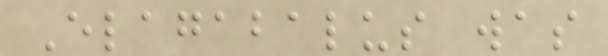Elagabalus was
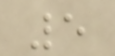5
